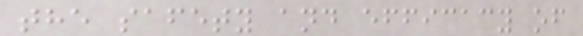the safety and efficacy of
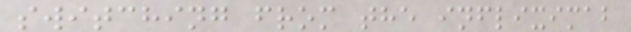switching from the infliximab
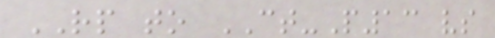RP to CT-P13 vs
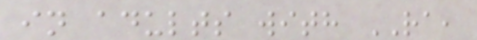in adults with RA,
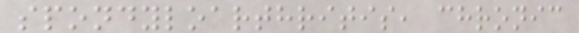spondyloarthritis, chronic
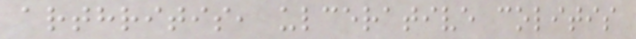arthritis, ulcerative colitis
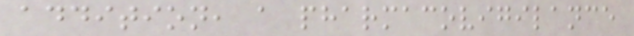addition, a pharmacovigilance
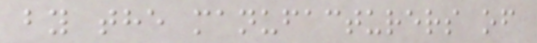by the manufacturers of
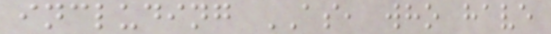including AS, who have
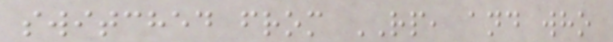switched from RP, and who
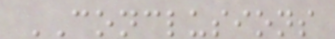CONCLUSIONS
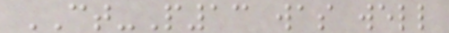CT-P13 was well
